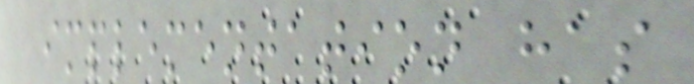implementation has
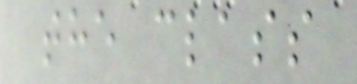the class
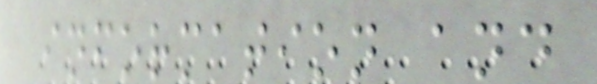information and
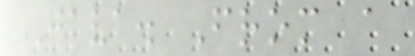Java. From a
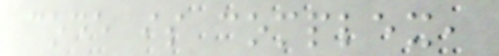code is complex,
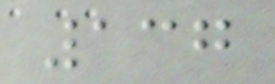137
